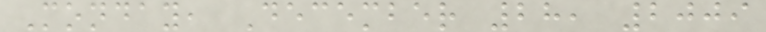Monday, December 28, 2009
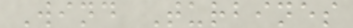Wind Turbines
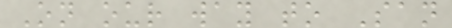On our way to San
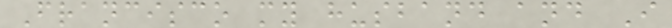Francisco my husband and I
